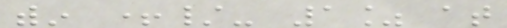within +/- 1% at
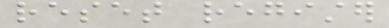reset register
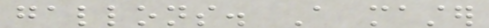gallons. A master
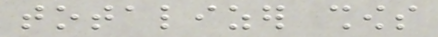totalizer shows
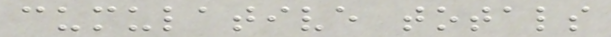cumulative totals
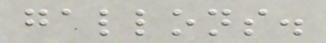gallons.
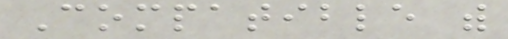Compatible with
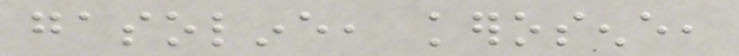gasoline, kerosene,
